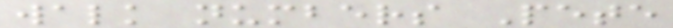walk numbers Pete
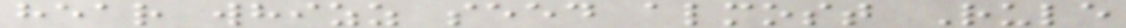hear whizz seed almost Rule
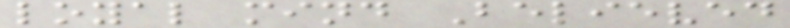loyal mind Believed
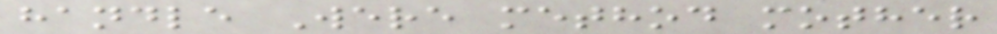handle Were method mother
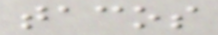tacos
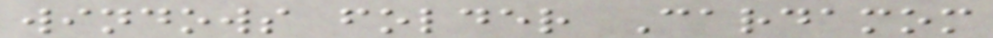windows folder Cardamom
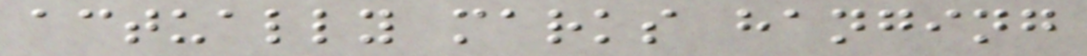actually marks hanging
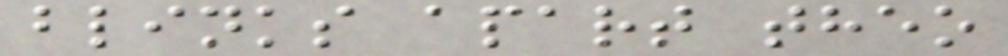blinks apart theo
